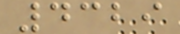4329
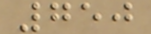750
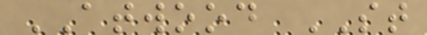ATWOOD ST
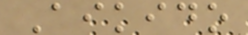Aikido
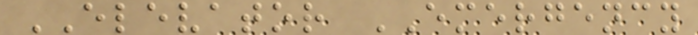ELEVATOR EMERGENCY
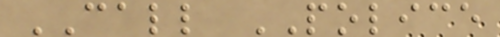CALL POLICE
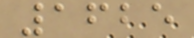1625
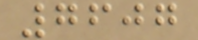7607
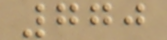770
